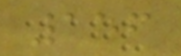156
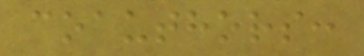coauthors:
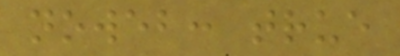noweb: true
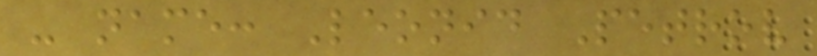- name: Leonid Petrov
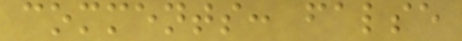comments: false
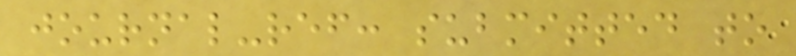journal-ref: submitted to
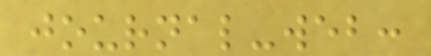journal-web:
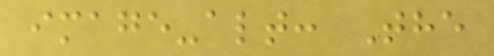image-alt: The
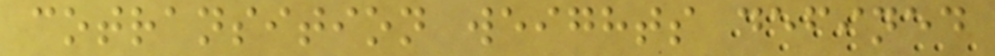cotransition weights defined
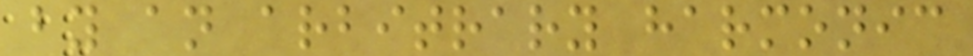by an arbitrary harmonic
